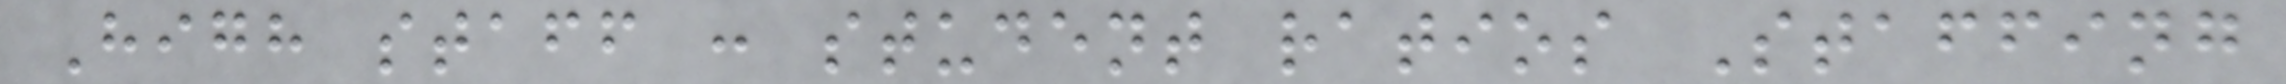High staff : student ratios Staffing
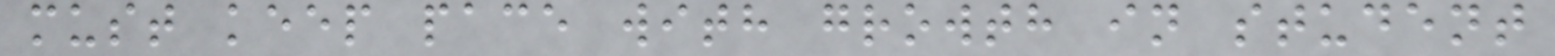must keep pace with growth in student
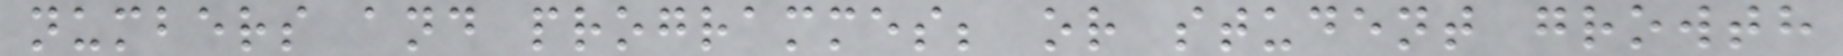numbers and programmes; or student growth
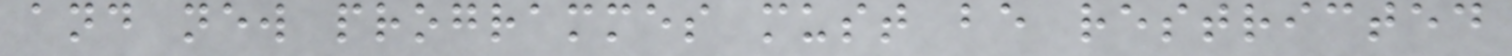and new programmes must be restricted
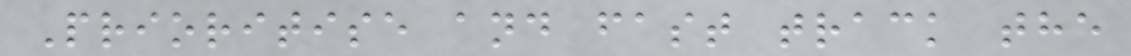Prioritise and fast track the
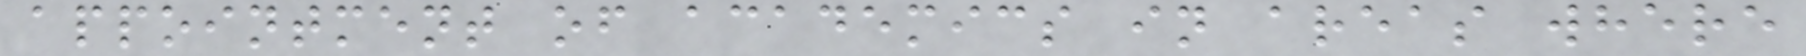appointment of academics in areas where
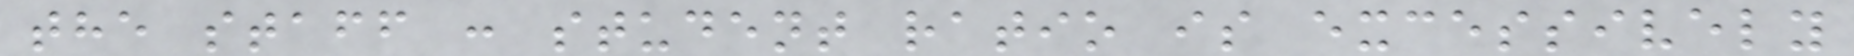the staff : student ratio is excessively
